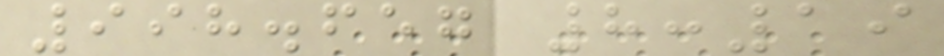998.657 8:19
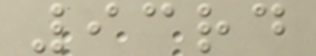93rd
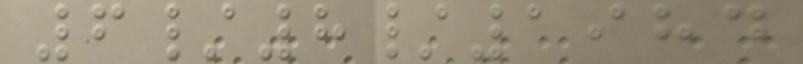6/8/1984
